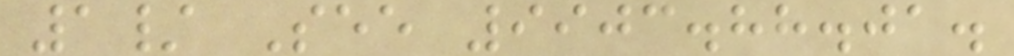1/ See 9903.88.01.
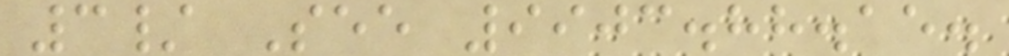3/ See 9903.88.15.
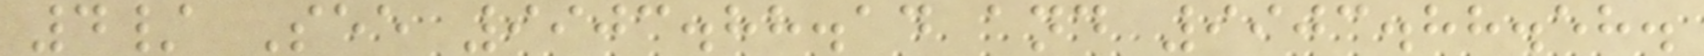4/ See 9903.88.14 and 9903.88.58.
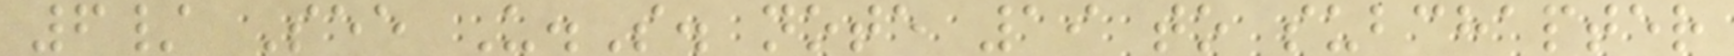6/ See U.S. note 19 to subchapter
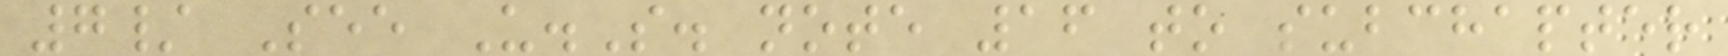7/ See U.S. note 16 to subchapter
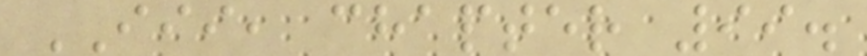III, chapter 99.
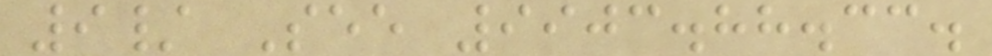9/ See 9903.88.33.
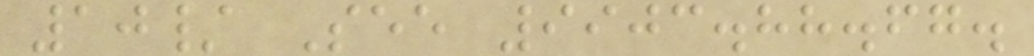10/ See 9903.88.67.
